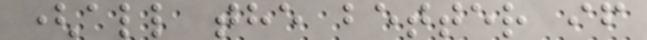(all the better if
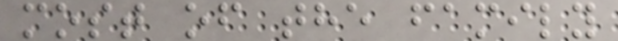most of the family
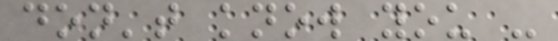don't know you -
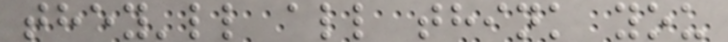they'll all think you
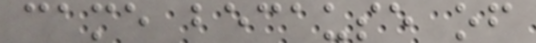came because of
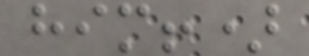him!)
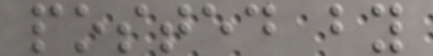posted by
